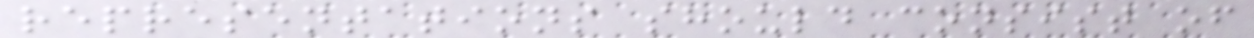representations should consist of
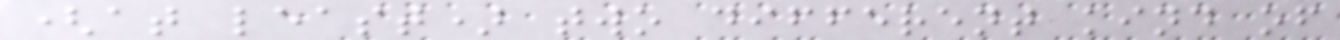(at least) two different kind of
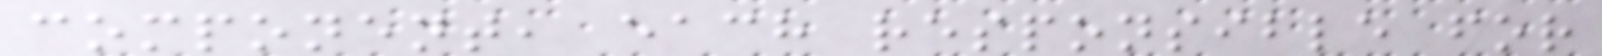component, each responsible for
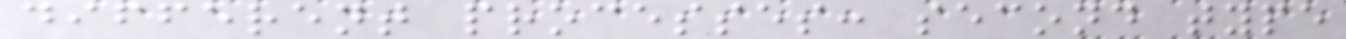different processes: second type
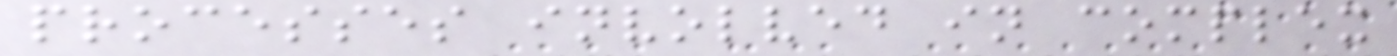processes involved in complex
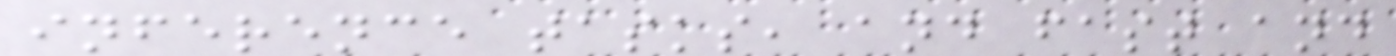inference tasks, and fast and
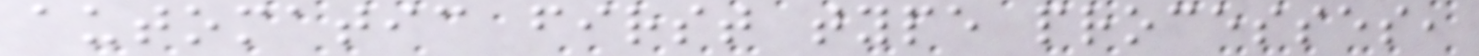automatic first type processes,
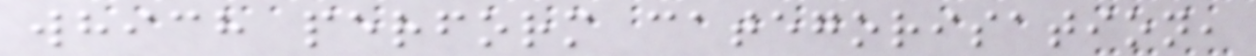which perform categorisation,
